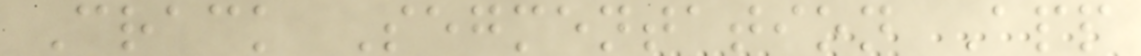Crack Segmentation App
